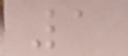1
